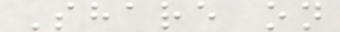Share on
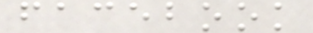facebook
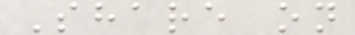Share on
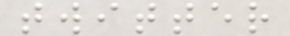twitter
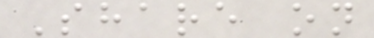Share on
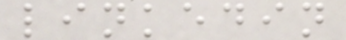linkedin
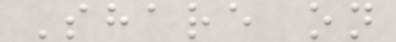Share on
